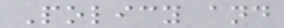Policy and
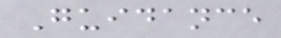Guidance
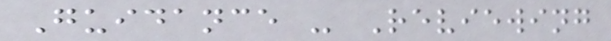Guidance - Reviewing
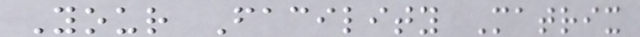Your Facility Matrix
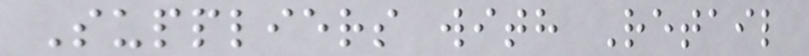Suppliers with Retail
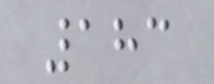183
